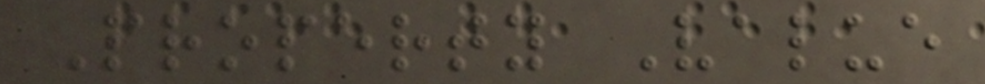Property Value
